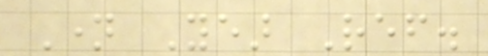Name Year Ref.
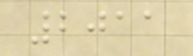2011
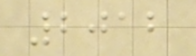2012
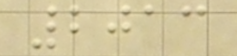2013
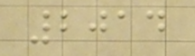2014
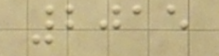2015
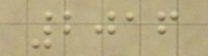2016
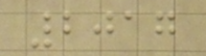2017
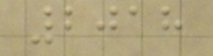2018
